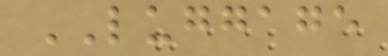LUGGAGE
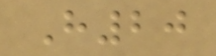H20
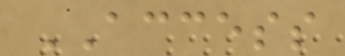ACCESS
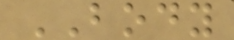BODY
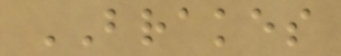BRAKES
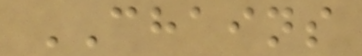CHAINS
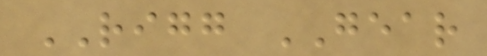RIGG GEAR
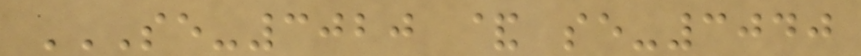SE-3020 & SE-3040
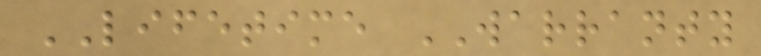LIFETIME WARRANTY
